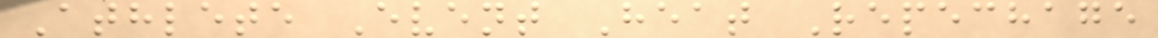Athlete Event Heat Repechage
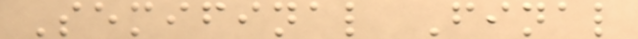Semifinal Final
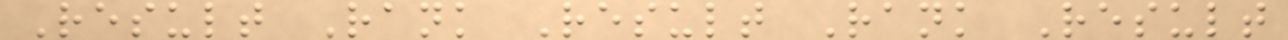Result Rank Result Rank Result
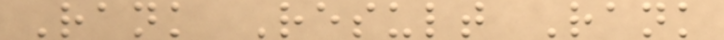Rank Result Rank
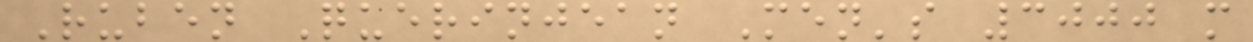Ruben Querinjean Men's 3000 m
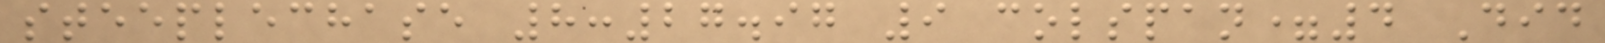steeplechase 8:27.97 9 colspan=4 Did
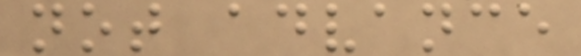not advance
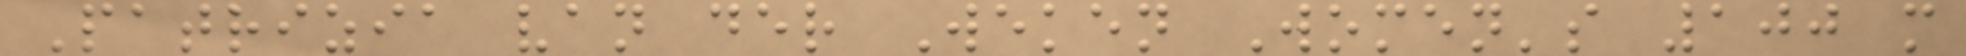Patrizia van der Weken Women's 100 m
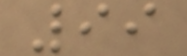99
